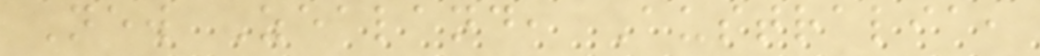New Zealand, Australia,
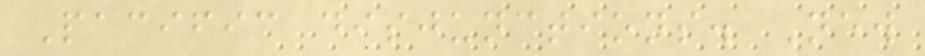Pacific disjunctions. New
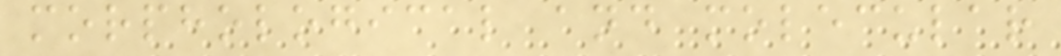morphological and molecular
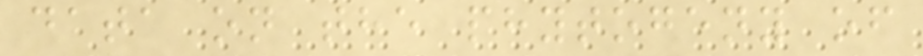data on the phytogeny of
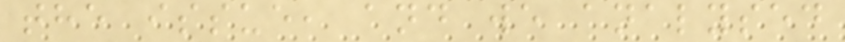the issue, and we analysed
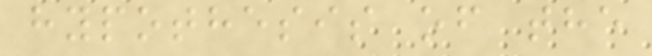hypothesis of the
